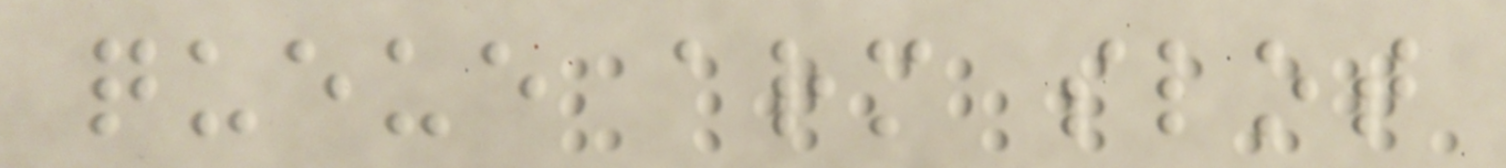queue arm slot
